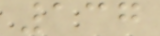137
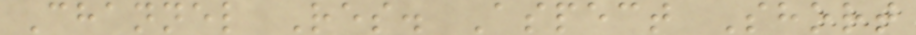Channel Res. Aspect Short
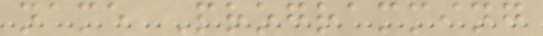name Programming
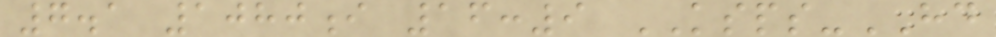7.1 1080i 16:9 KSPS-HD
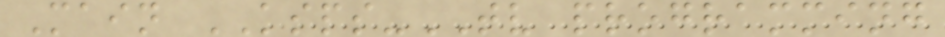Main KSPS-TV programming
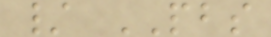/ PBS
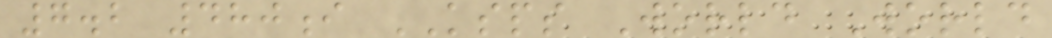7.2 480i KSPS World World
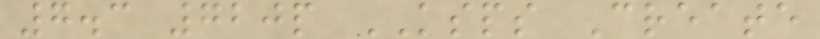7.3 720p KSPS Create
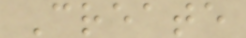Create
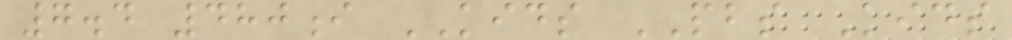7.4 480i KIDS PBS Kids
